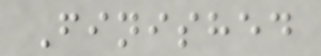Finished
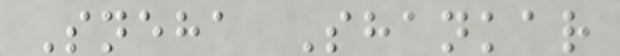Sneha Shankar
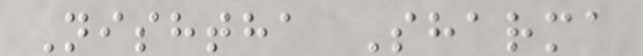Nishtha Sharma
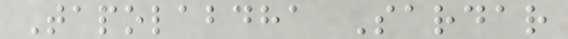Tapolabdha Sardar
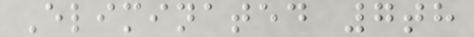Eliminated 7th
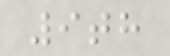9th
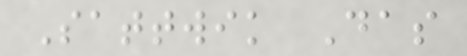Sattwik Das
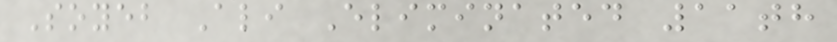Soyeb Ali Eliminated 11th
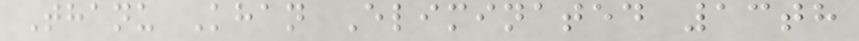Thanu Khan Eliminated 13th
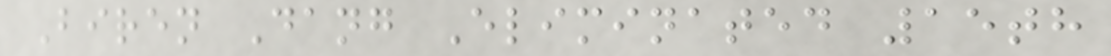Biren Dang Eliminated 15th
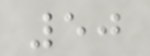50
